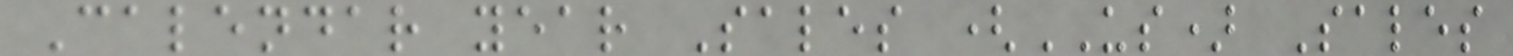Calendar year Sales (US) Sales
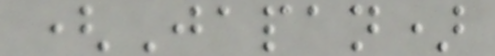(Japan)
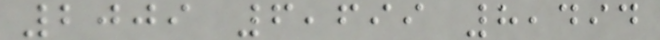2009 6,699 8,494
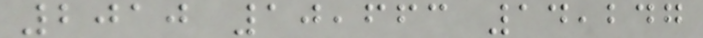2010 10,663 14,247
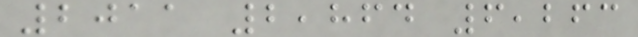2011 2,864 6,263
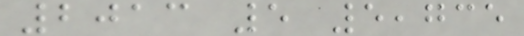2013 5 5,735
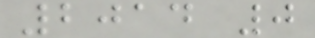2014 0
